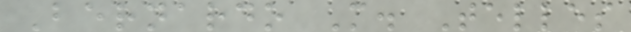Bernardo M. Telles
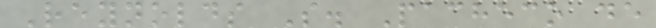Reynolds S. Pacheco de
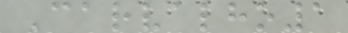Carvalho1
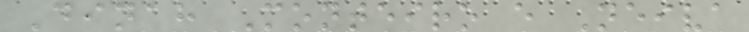Dinah Monteiro e Neiva
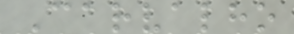Carvalho
